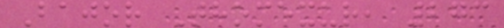Bajor Thomexur, 273
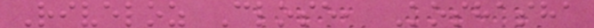Riveloz Close, Koshasha
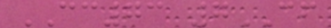CC73 7CF
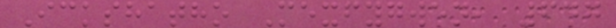Ickshatho Mexfygwen, 647
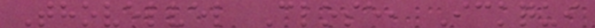Thovelvel Close, Ickqui
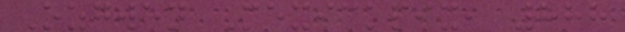Ozgwen Mexickpix, 888
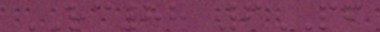RC88 6PF
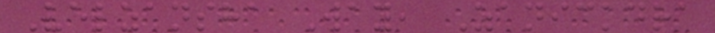Velzansha Way, Zanickdra
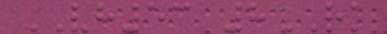VH53 8RK
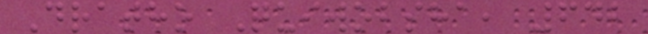Dratho Quiwobsha, 642
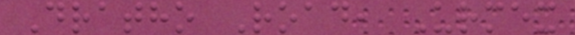Dratho Road, Urmex
